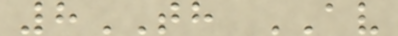8TH AV
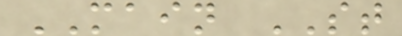MAIN ST
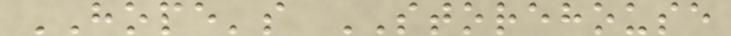HOPE's STOREHOUSE
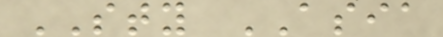STY ASIA
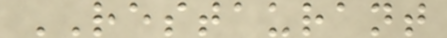RESTAURANT
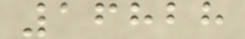16828
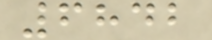6842
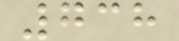738
